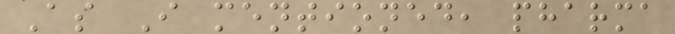As I mentioned, pharma
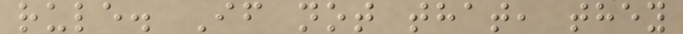rule. If not that, they
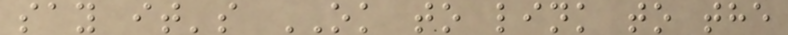say it's OK to link to the
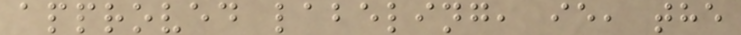approved labeling, ie, the
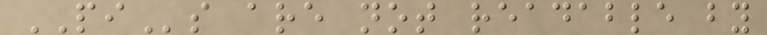PIs are not readable by
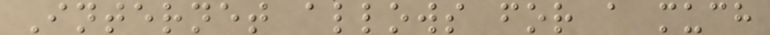Internet allows for a much
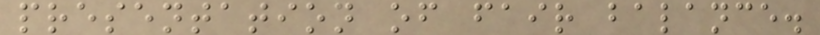presentation of fair balance.
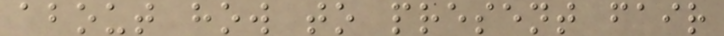about how to present fair
